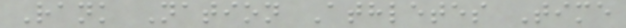Rank Nation Athletes Time
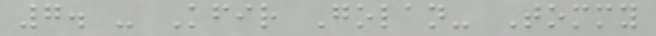7. - Kfir Golan- Tommy
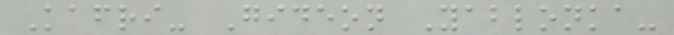Kafri- Gideon Yablonka-
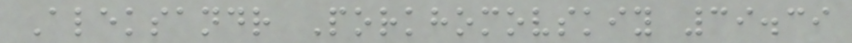Aleksandr Porkhomovskiy 39.39
